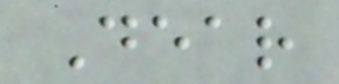Dear
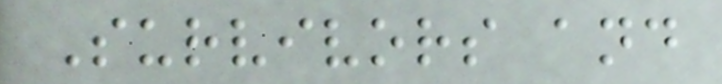Survivors and
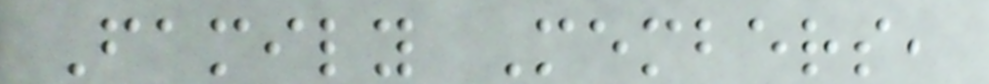Family Members,
